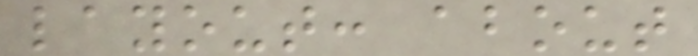layout: about
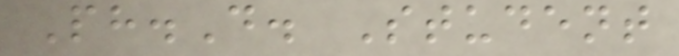Ph.D. Student
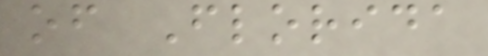of Florida
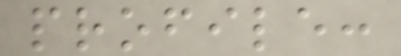profile:
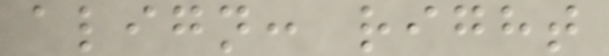align: right
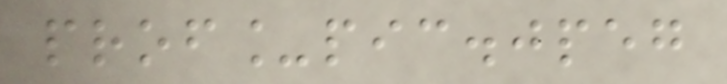prof_pic.jpeg
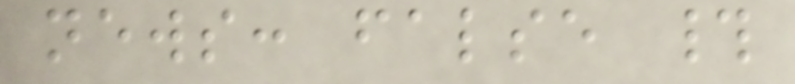news: false #
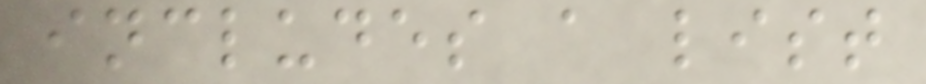includes a list
